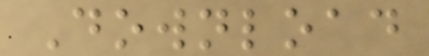Download
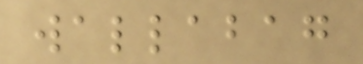wallabag
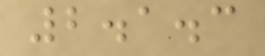2.1.3
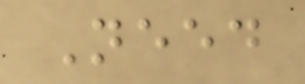Need
